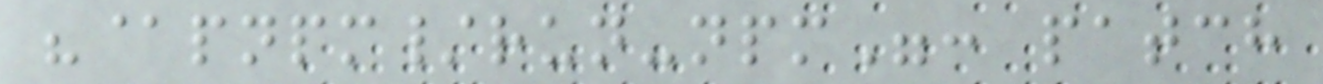"@pnpm/run-npm": patch
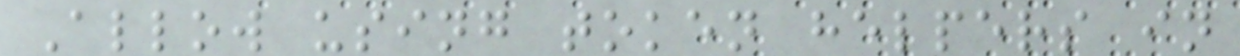Allow using token helpers in
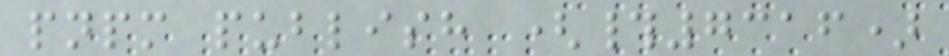pnpm publish (#7316)
